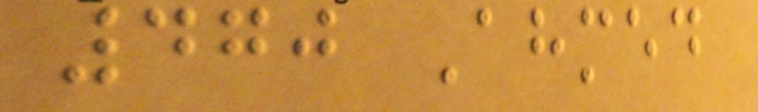470 Ahmed
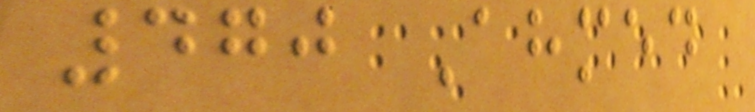470 Ahmed
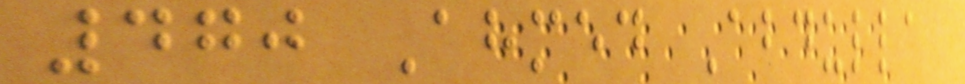470 Ahmed Abdulla
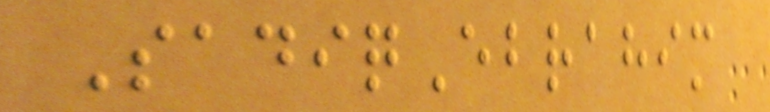SadiqEbrahim
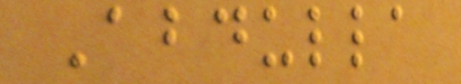Abdulla
